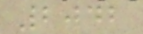2042
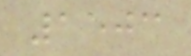1503
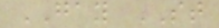GAY ST
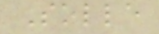Solle
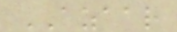AZAAR
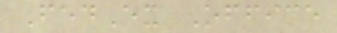FedEx Office
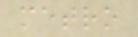metro
